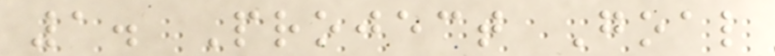1. Project Goal
